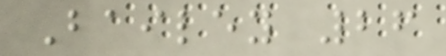Bailey 26
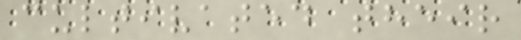cultivated their
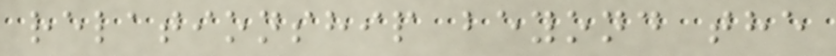relationship beyond the
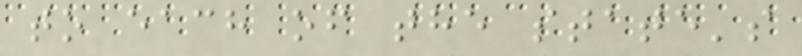to each of the state's
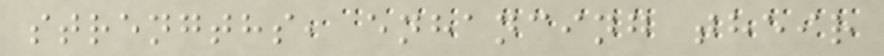strengths, enhancing their
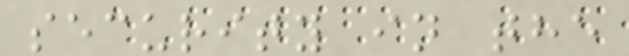security in the
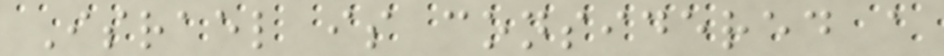Israel is considered a
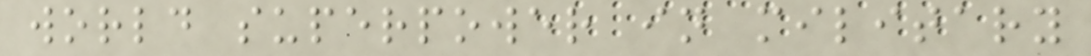world superpower in military
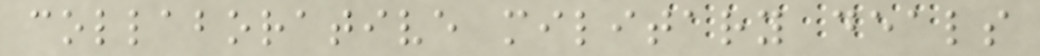collaborative military deals
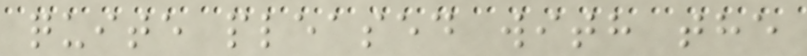quite pleased with the
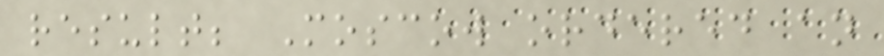result; Moscow ordered an
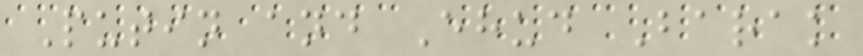Putin and Ehud Barak
